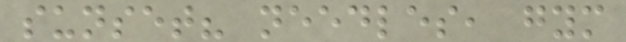sunset? needles, gym
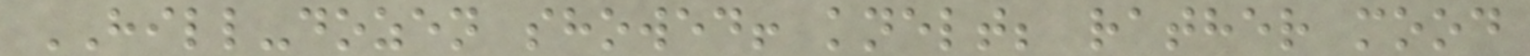HILL-dozen showed! knelt; rather mood
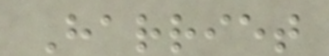Harriet
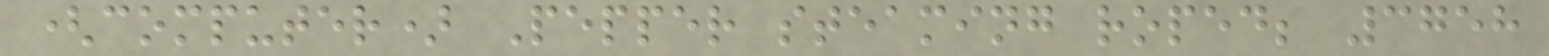(computer) Pepper steaming roped; 3758
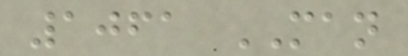1061 MAN
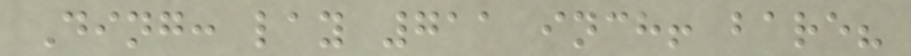Ding: lay 711 inch! bare?
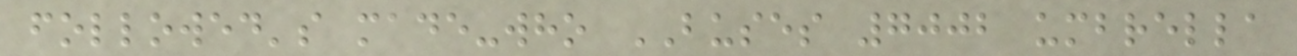followed's made-who BUSES 7002 umbrella
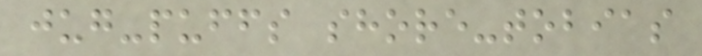jug-puffs shore-tobias
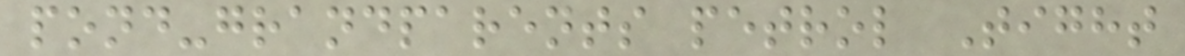pond-grandparents petrol Tight
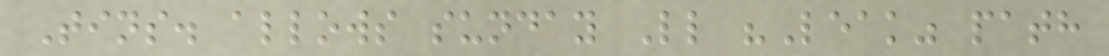Tins. allows sunday Ll "Leak" path
